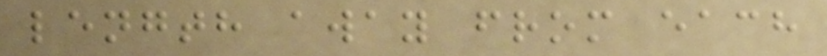length away from each
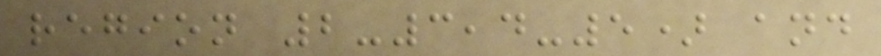region 2-3,4-5) and
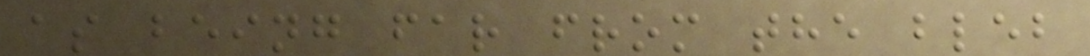as being far from the bleb
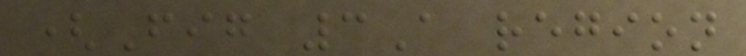(Fig 3A region
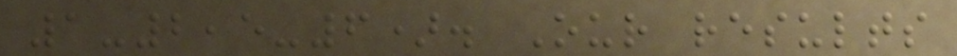1-2,5-6). Our results
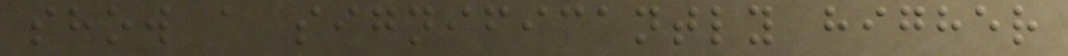show a significantly higher
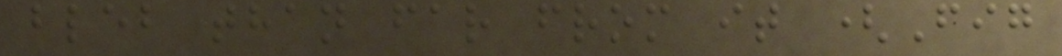bleb than far from it (Fig
